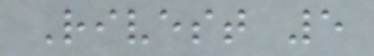Rivest 5
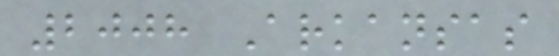2008 Arkansas
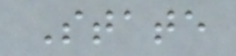State
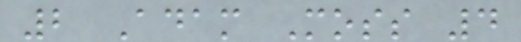2 Adam Moss 4
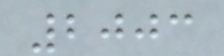2003
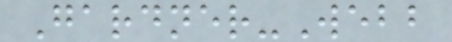Gardner-Webb
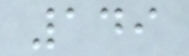149
